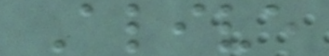Alive
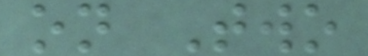on Two
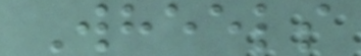Wheels
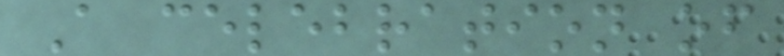A celebration of
